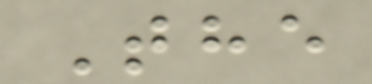The
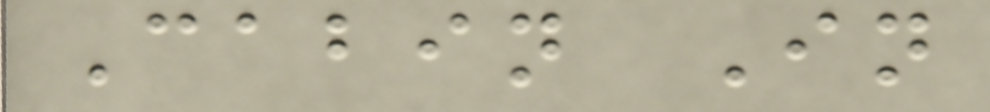Cabin In
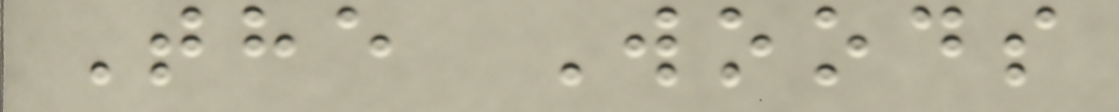The Woods
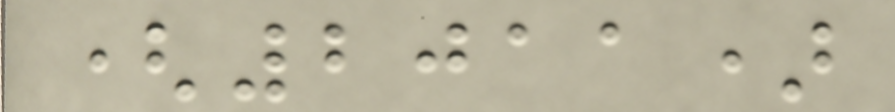(2011)
